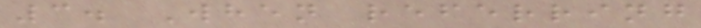3. When referring
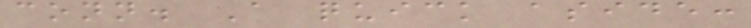conn. A quick aside:
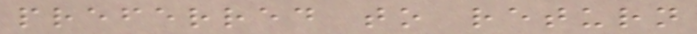preferred to return
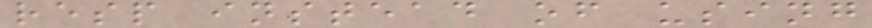resp instead of using
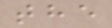the
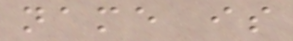name is
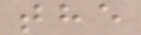the
